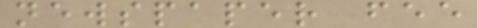newspaper fee
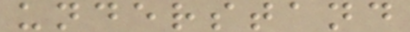understand
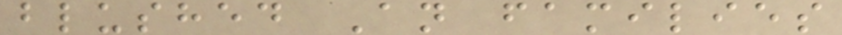blushed An families
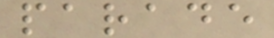parade
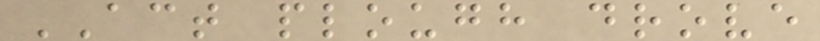ACT plough drove
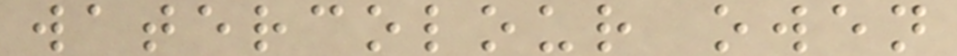watercolour owen
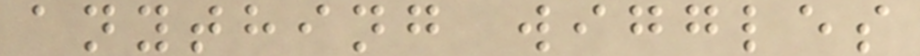anything wiggles
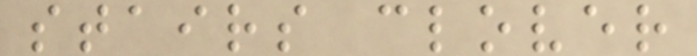stairs clover
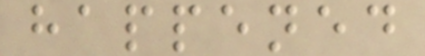happened
